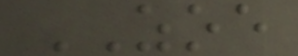ZOE
